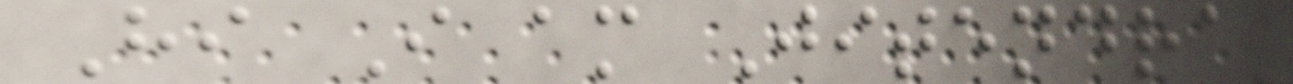Hi I am Jitendra
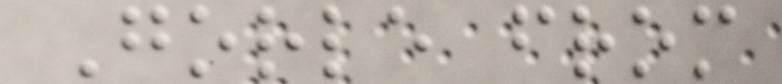Gorle from
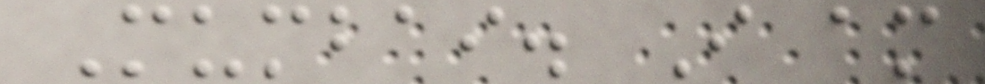Mumbai. I am
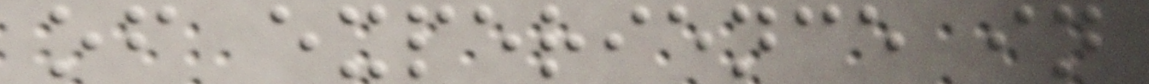of experience in
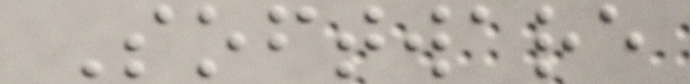Software
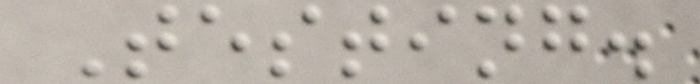Testing.
